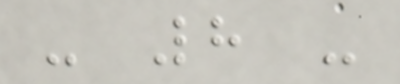- 8 -
